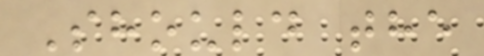Should the
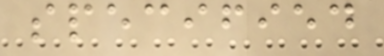specified
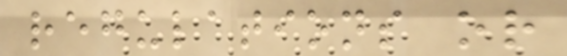regulations or
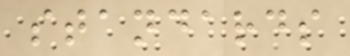standards
